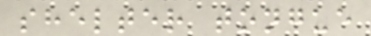shelter tongue
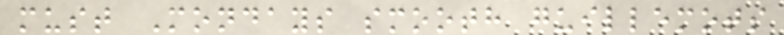must Mondays smooth guillemots
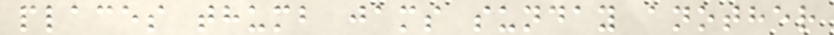places thumb jams sunday another
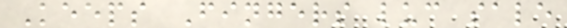Keeps Fingers luc sale
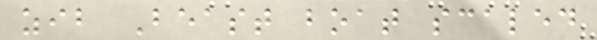zib Beast boat scaled
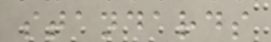standards
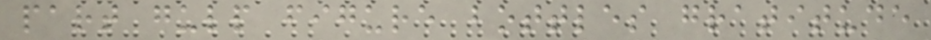part gulp figure bottles gratitude
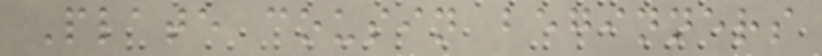Plate cousin beginners
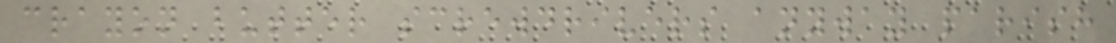crayon butter screwdrivers anyway parish
